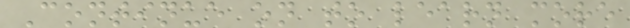Continue on to learn more
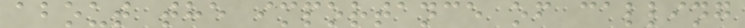about the importance of calling
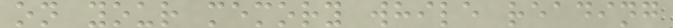on your memory while reading
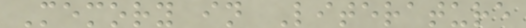Memory in Literature
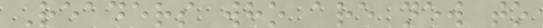Readers who are new to
